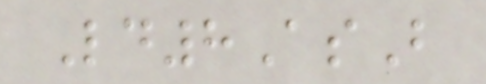Ld8AsB
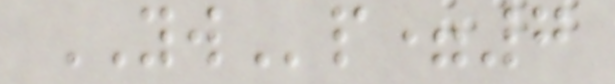YWp=7
